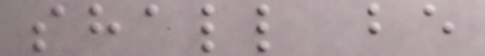shall be
